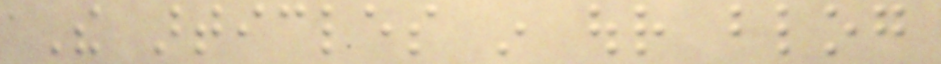The articles in our blog
